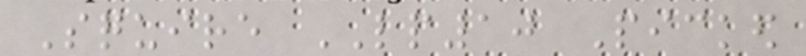Squire LP10 Picked
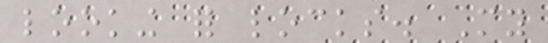looking for locks. My
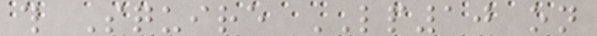this Squire LP10 on
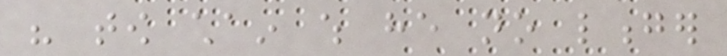his tow chain which he no longer
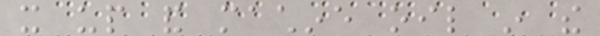it up and machine oil in the
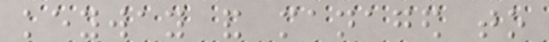keyway and managed to
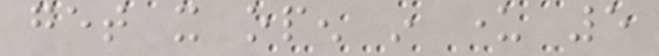get it open in under 5
